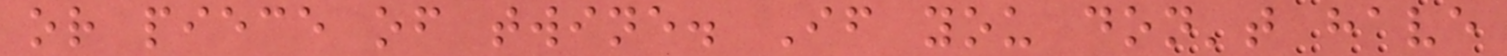or piece of twine. If you don't have
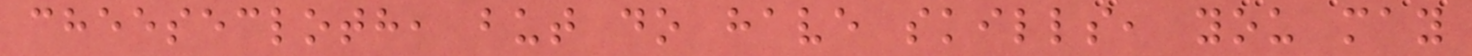cheesecloth, but do have skills, you may
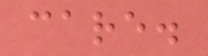care.
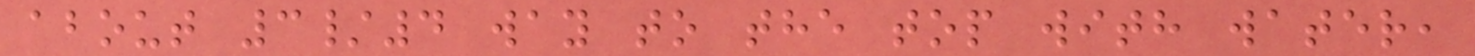about 3/4 way to the top with water,
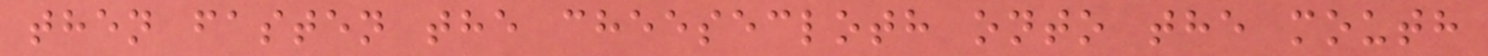then fasten the cheesecloth onto the mouth
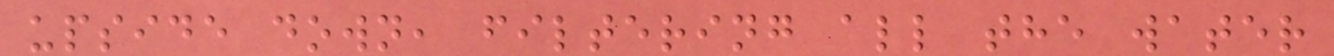upside down, filtering all the water
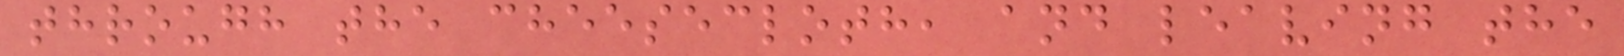through the cheesecloth, and leaving the
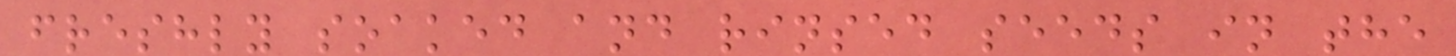freshly soaked and rinsed seeds in the
